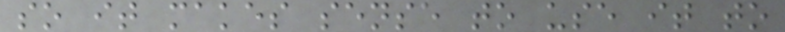so it makes sense to use it to
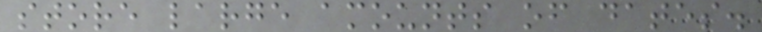store large amounts of dates.
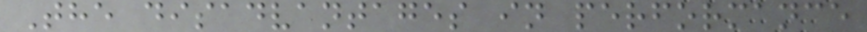The disadvantages in performance
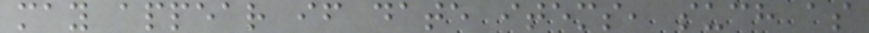may appear if date items, such as
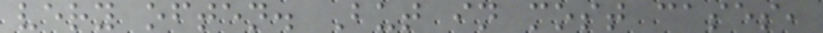very often. But in most cases,
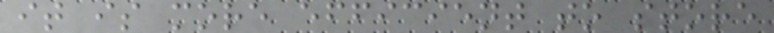it is more efficient to store
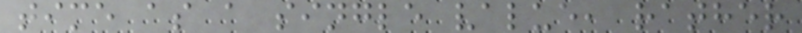time as a single value, rather
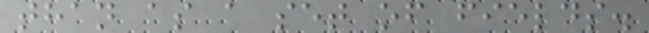than as a set of fields.
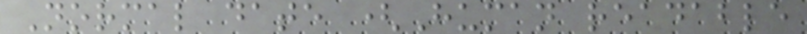Normal date (Human readable
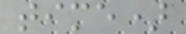time)
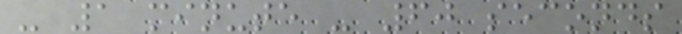- 1 minute - 60 seconds
